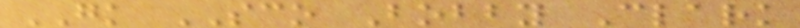GK SCO Bobby Clark
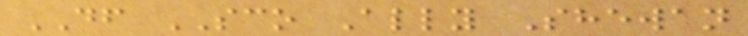DF SCO Ally Shewan
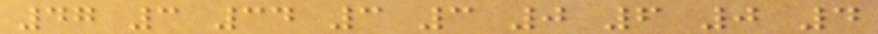47 3 34 3 3 0 6 0 4
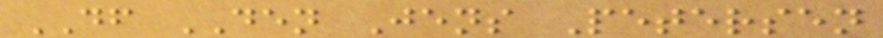DF DEN Jens Petersen
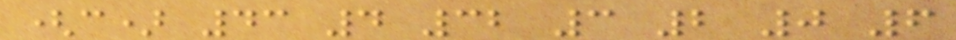(c) 43 4 32 3 2 0 6
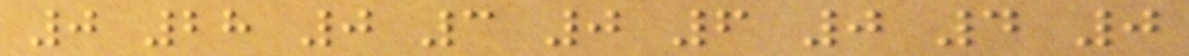0 28 0 3 0 6 0 4 0
